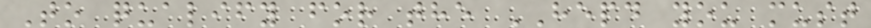To qualify for the HEPD you must
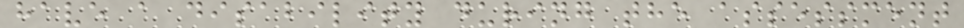have a disability during the assessment
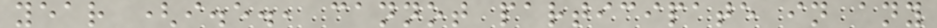year (i.e., cannot participate in any
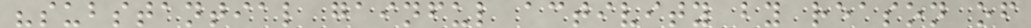"substantial gainful activity by reason of
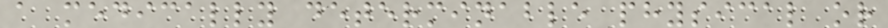a medically determinable physical or
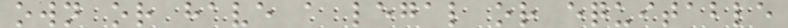own or have a legal or equitable
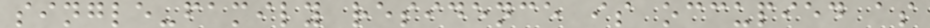single-family residence is occupied as
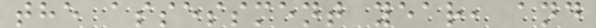the assessment year, and
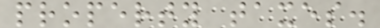property taxes.
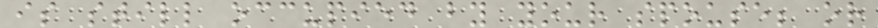is still occupied by your spouse; or
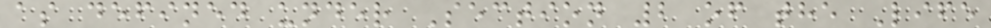as defined under Section 2 of the Life
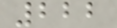222
